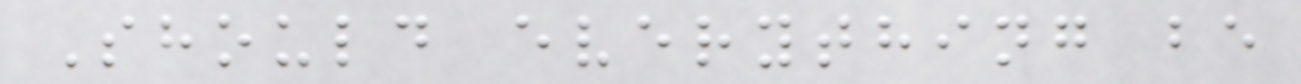Should everything be
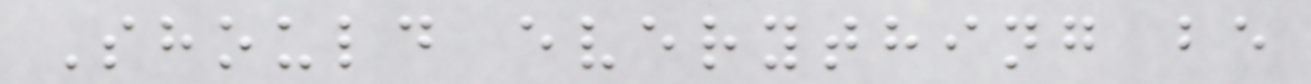Should everything be
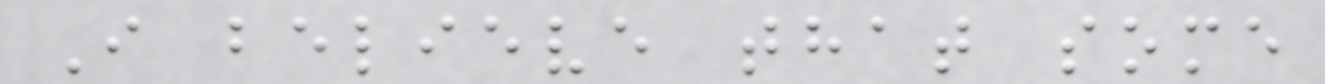I believe that some
